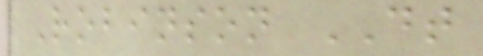Robinson DT
